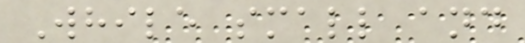While small and
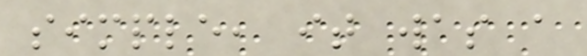simple, it was a
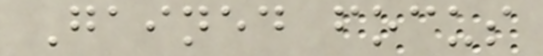Gained focus
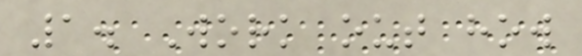1. Work out how
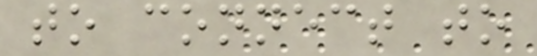to connect to
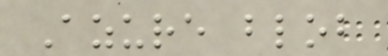Azure blob
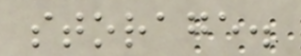storage.
